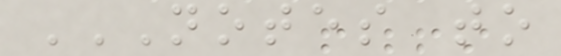NOTES TO
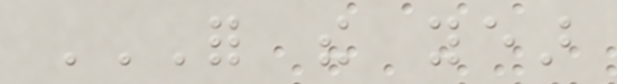FOR THE YEAR
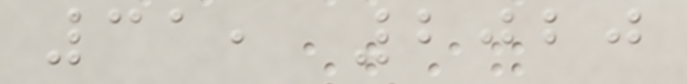31, 2020
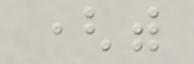(with
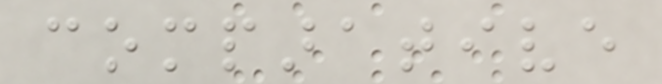comparative
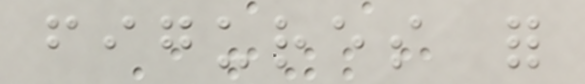figures for
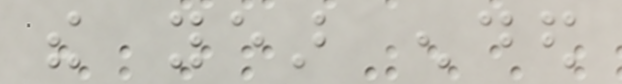the year ended
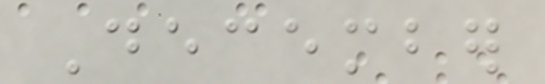December
